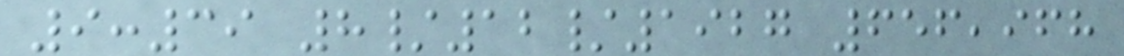9:39 8/12/1927 656,968
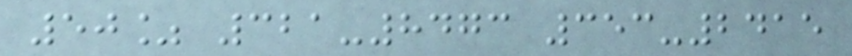50% 321-8473 353-2415
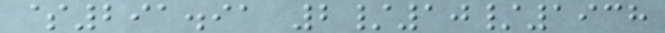$291.91 2/10/1938
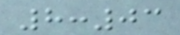8:03
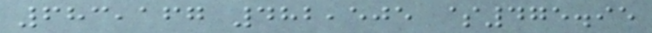683,167 482,505 $475.95
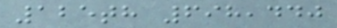125th 698,440
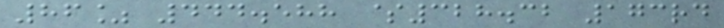86% 444.588 $328.32 173rd
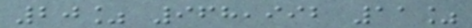20% 968,992 11%
